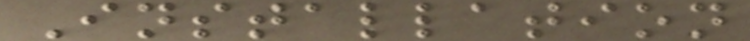Installation
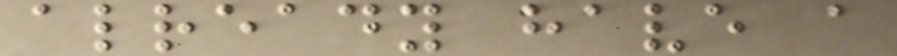already have a
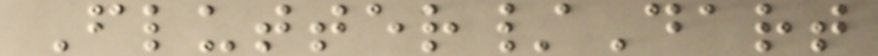Flutter/Dart
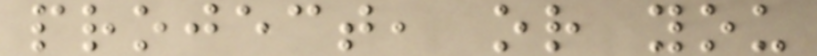project, or you
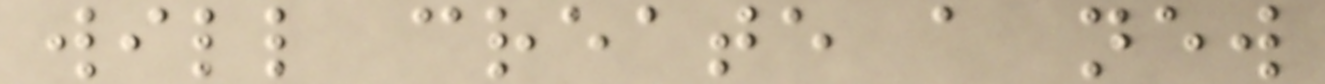will create a new
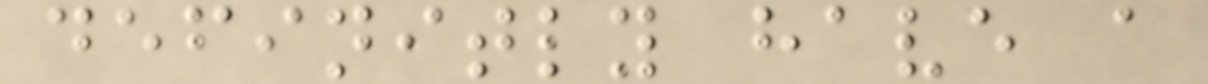definitly have a
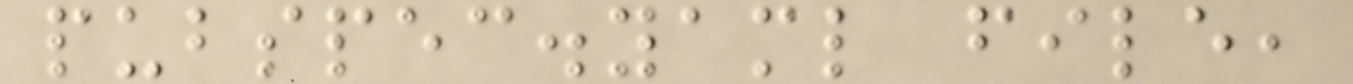pubspec.yaml file,
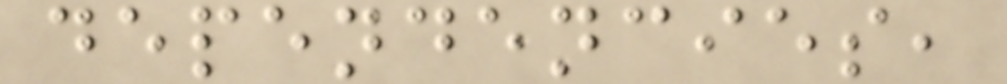dependencies,
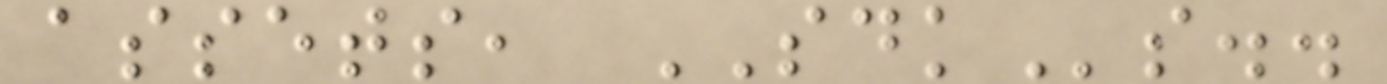assets, SDKs..
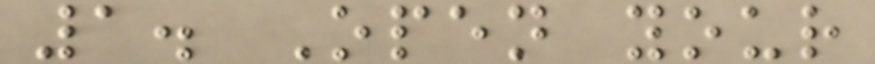1. Open your
